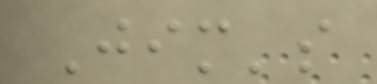Jim's
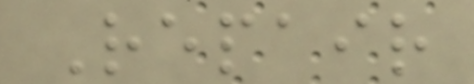Repair
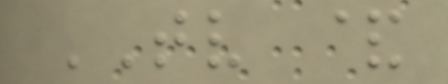TV &
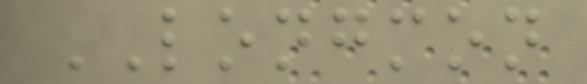LONGMON
